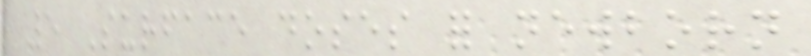5 Surface doses for newborn
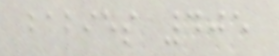babies 405
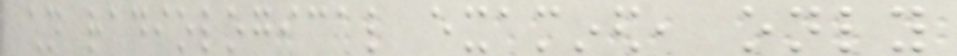children radiological examined, only
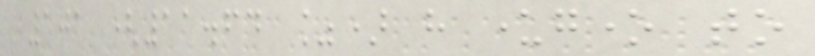101 (11.64 %) have undergone to
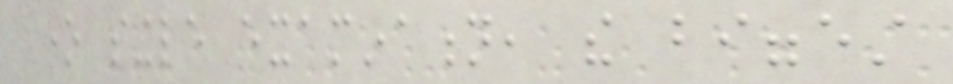one single examination, the biggest
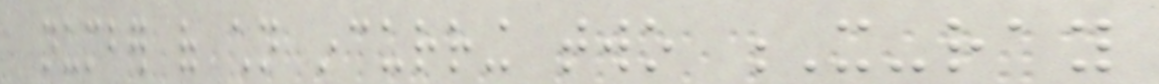number of children incurring two X-ray
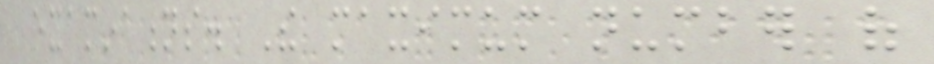examinations. The maximum number of
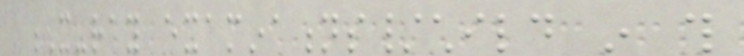X-ray examinations/child in this
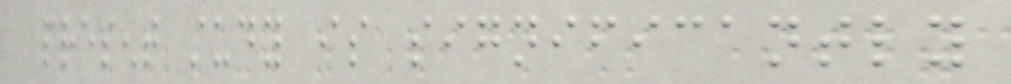present study is significantly
